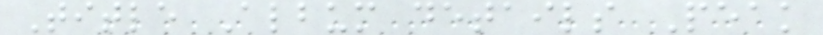Title Album details Peak
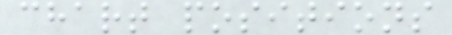chart positions
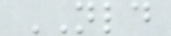NLD
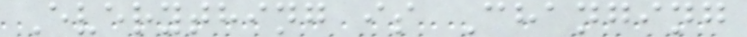Everything is Changing
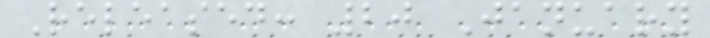Released: 20 January
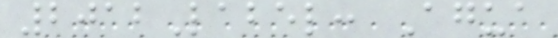2012Label: Agua
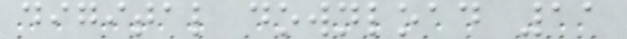digital download 11
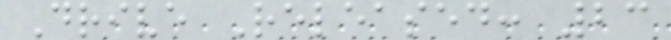Drive Released: 23
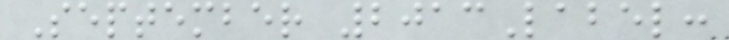September 2013Label:
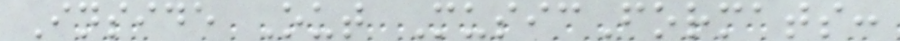Inside Out MusicFormats:
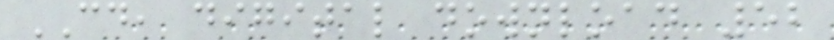CD, digital download 52
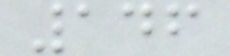146
